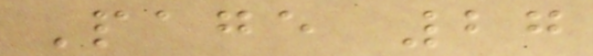Page 27
